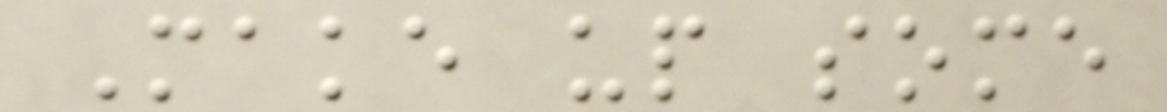Make up some
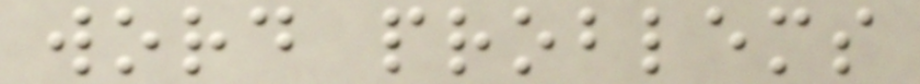word problems
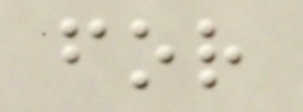for
